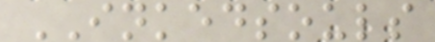INKEDSOULS
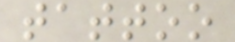tattoo
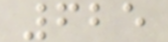625
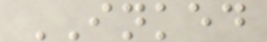INKED
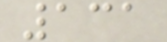131
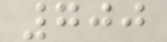700
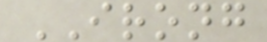IRONG
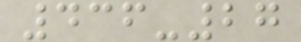436-27
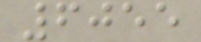6055
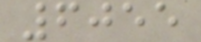6055
